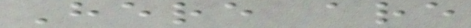Here are
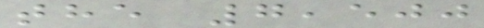the 7,500
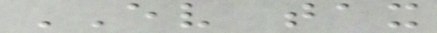EV tax
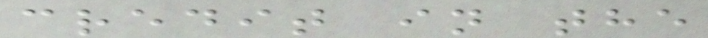credit in the
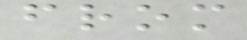from
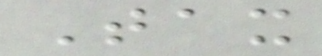Tax
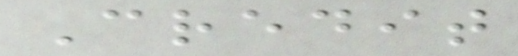Credit
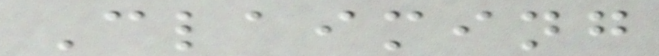Claiming
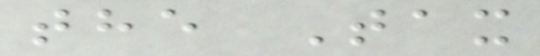the Tax
